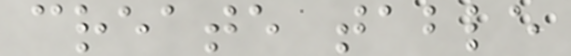create table
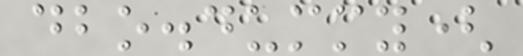dbo.dummy(
